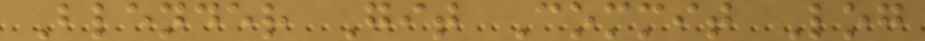Blender Git Commit Log
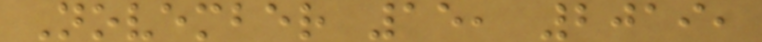November 15, 2019,
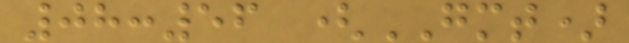08:56 (GMT)
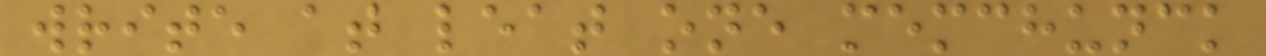write at leat one memchunck
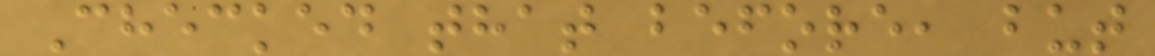Checked that before, but
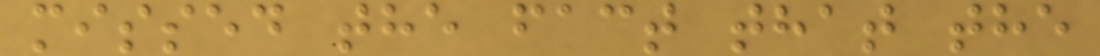missed the fact that the
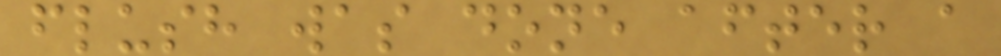flush was done after a
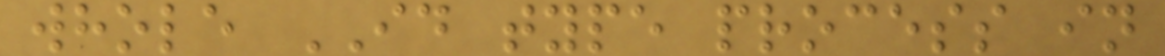whole ID type process in
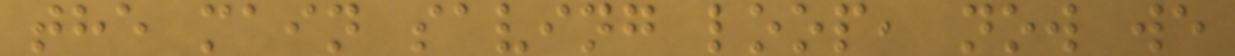the main saving loop, now we
